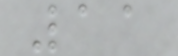11
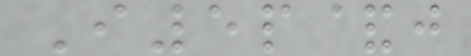I5p&j
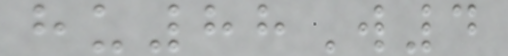hu88W4
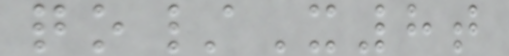qo/X8t
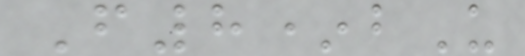F8*bU
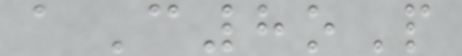aC8oP
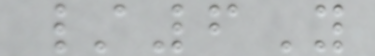/6Y
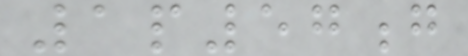1p57g
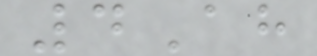4Ah
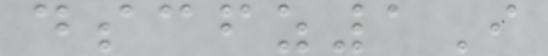dscfz1I
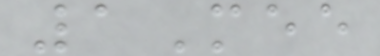1Mee
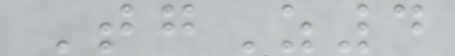TgZ4
